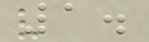1.
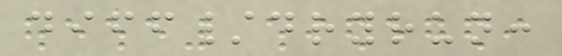diff/dryrun:
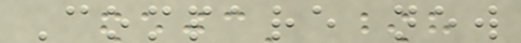Compare new
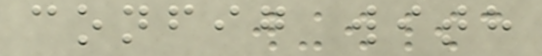config with
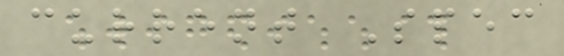current Spec
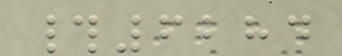#6284
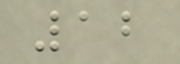12
